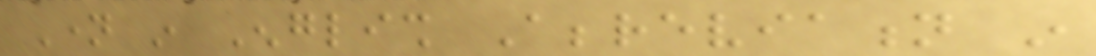Name in English Abbreviation in
